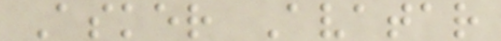Asker Avatar
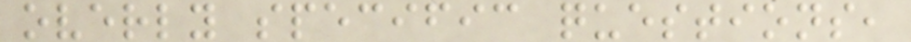overly specific questions,
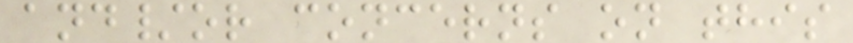and/or concerns on this
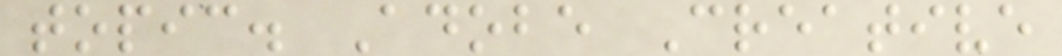topic. Adobe Creative
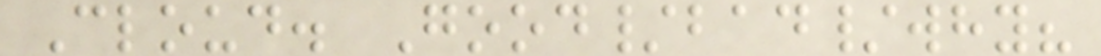Cloud. Good/bad/why?
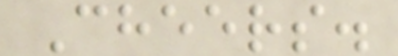Cheers.
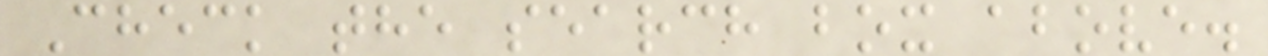Check the search box above.
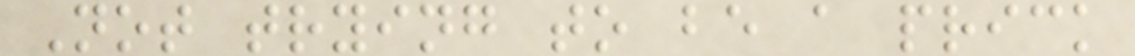Not trying to be a prick
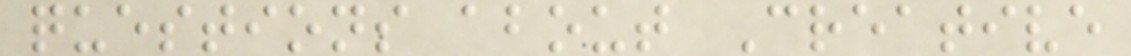questions about Creative
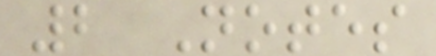2 Notes
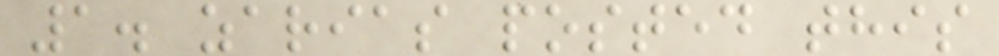1. zarias posted this
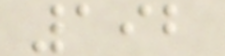192
